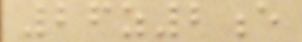26z2e
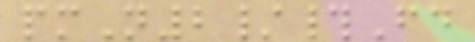pmN2/#Fd
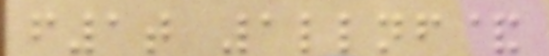f1t 1llnf&
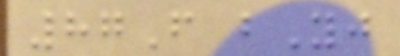87F bYj
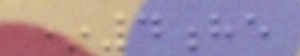*4he
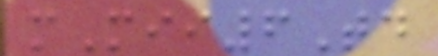mMii6Td
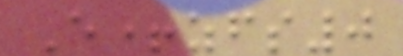E+zfs0
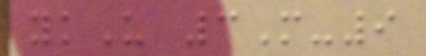ykU 3M-9
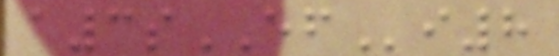a3sEFi8
